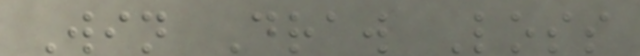Win Draw Loss
